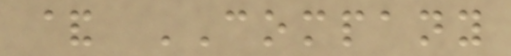& COMPANY
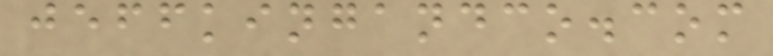jeffkingandco.com
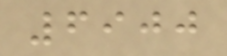6900
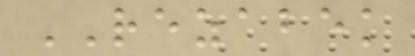REZABEK
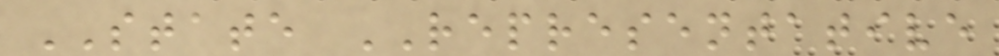STATE REPRESENTATIVE
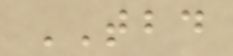TBD
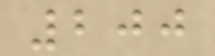200
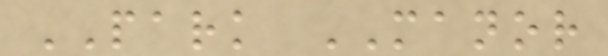PARK MANOR
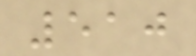510
